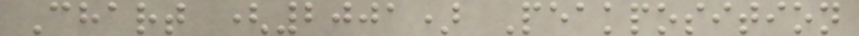Chart (2001) Peakposition
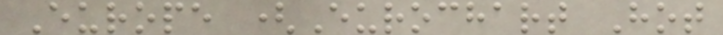Europe (Eurochart Hot
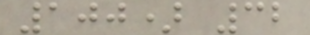100) 32
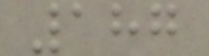187
